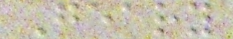Geary
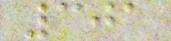301
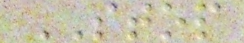STOP
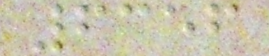6356
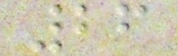26
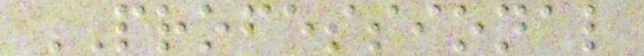PROFESSIONAL
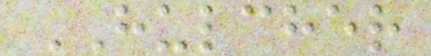HULCHER
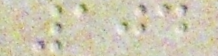104
